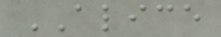ALICE
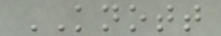KNOTT
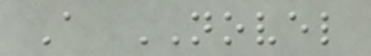A NOVEL
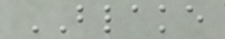BLAKE
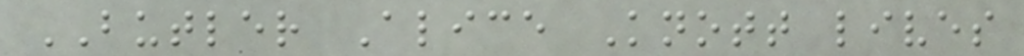BUTLER Alice Knott lives
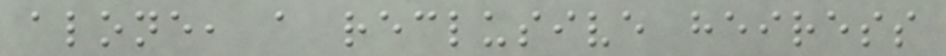alone, a reclusive heiress
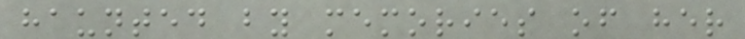haunted by memories of her
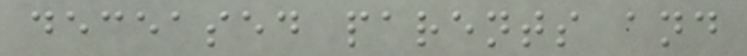deceased parents and
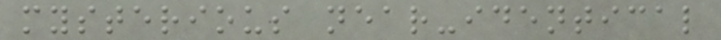mysterious near-identical
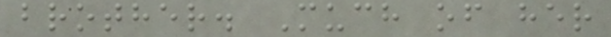brother. Much of her
